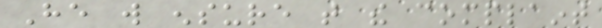He will ensure that the complaint
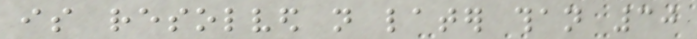is resolved not later than 30
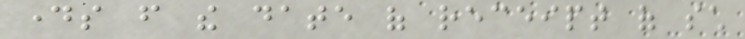days from the date of receipt of such
